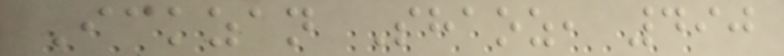Ickzan Shaoz, 490
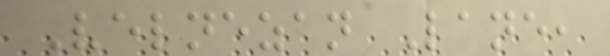Velnezan Lane,
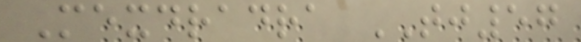Mexdradra TJ57
